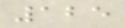125
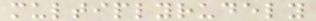multiplyrudely
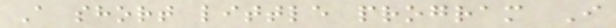A short little program I
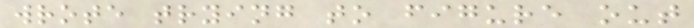wrote trying to figure out
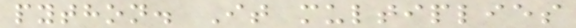python. It multiplies
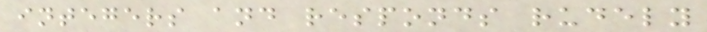integers and responds rudely
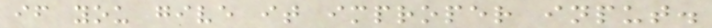if you give it improper input.
